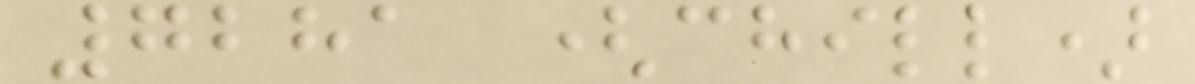7281 (chill)
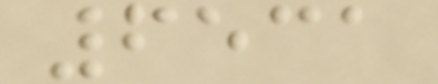6531
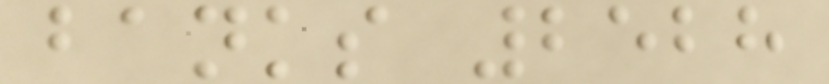banks 2528
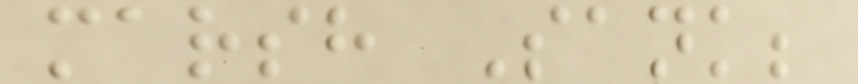marsh Sank;
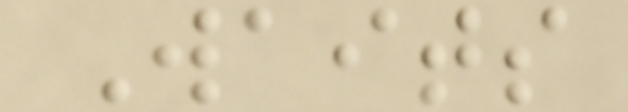Waits
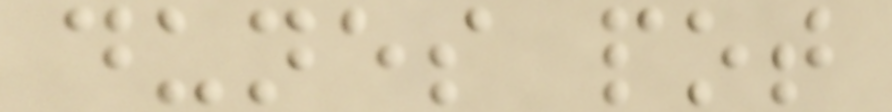dunes pot
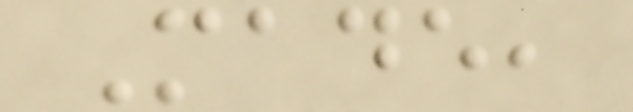Made,
